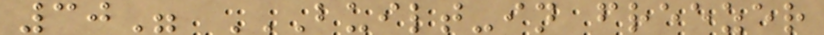30" BUILT-IN FREEZER
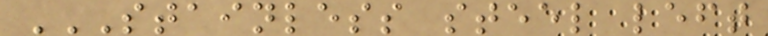STAINLESS STEEL LEFT
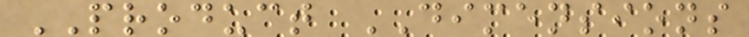PRODUCT DIMENSIONS
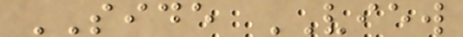SIDE VIEW
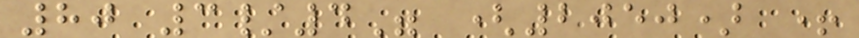80 3/4" (2050) +
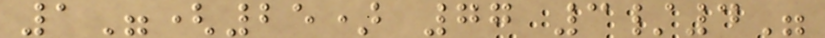1"(25) 77 3/4"
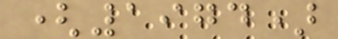(1974)
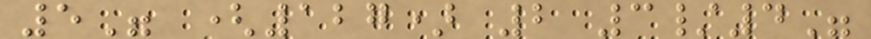5" (127) 2 3/4"
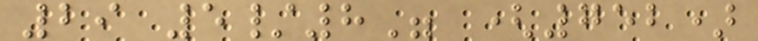29 5/8" (752)
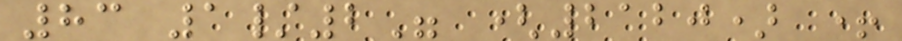83 1/2" (2120) +
